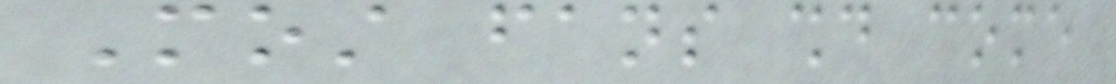Most fans should come
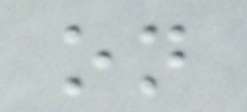on
